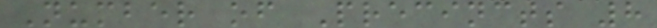Number of Precincts 8
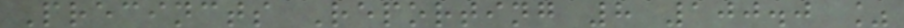Precincts Reporting 8 100.0 %
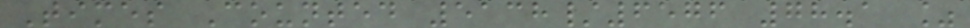Times Counted 5138/6576 78.1 %
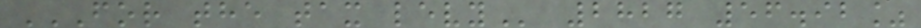FOR THE TAX LEVY 2827 56.92%
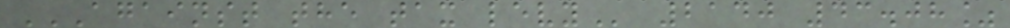AGAINST THE TAX LEVY 2140 43.08%
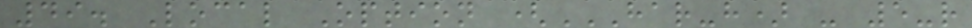49. Local Option (HAR-H) - 5-R
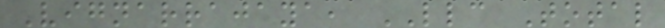Vignarrajaya, LLC Total
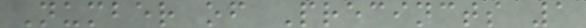Number of Precincts 1
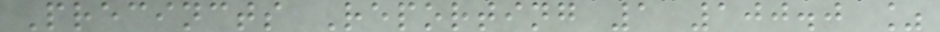Precincts Reporting 1 100.0 %
